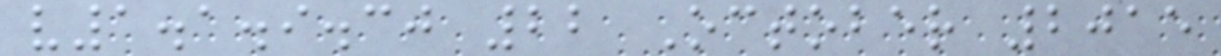v1.1.9.30 22 October 2015
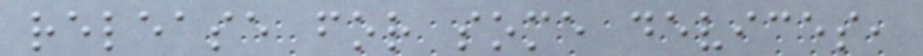release for some devices,
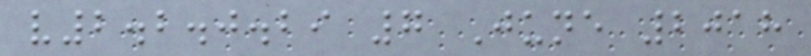v2.2.0.29 7 June 2018
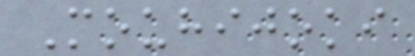Mouhijoki
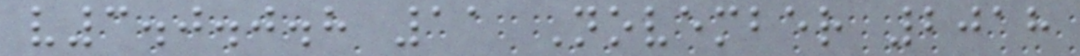v3.0.0.8 11 November 2018
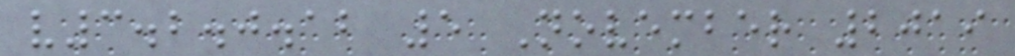v3.2.0.12 5 November 2019
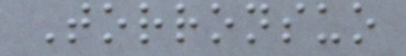Torronsuo
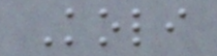Koli
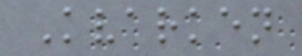Kvarken
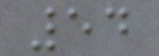54
